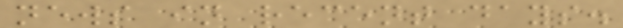news in recent days.
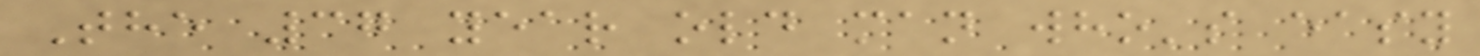The 37 year old man who's easy
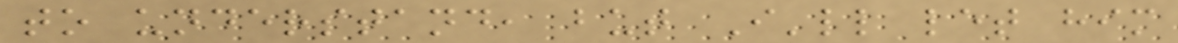to understand, but I'll let him
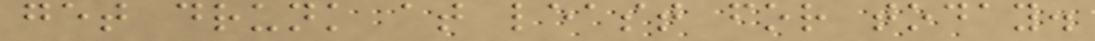get drunk at least for today.
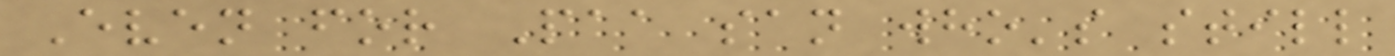Even for Paa san who's still
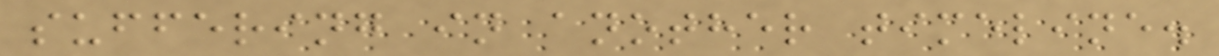suffering in another timeline.
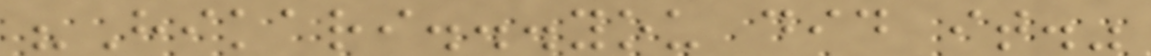"Hikari...you did it."
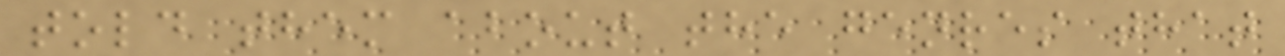told them about the genres that
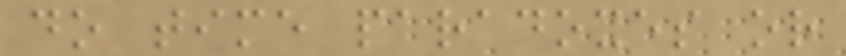do time paradoxes or
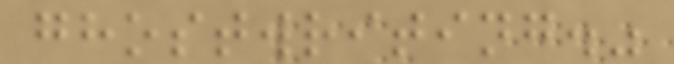ghostwriting."
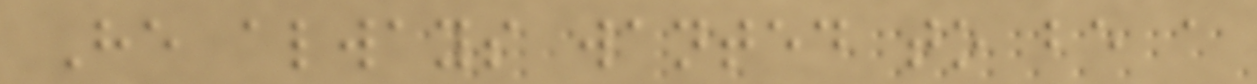He always wanted to be a
